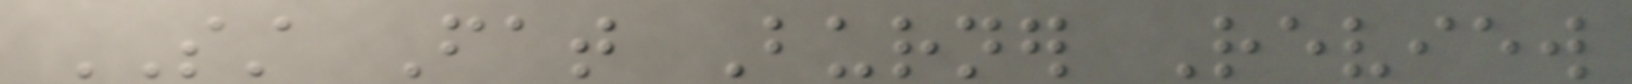SST Fat Burner Review
